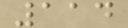114
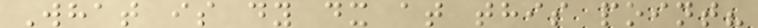What is dy dx at this point?
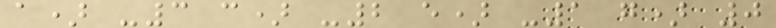a) -3 c) -2 e) -1 g) 0
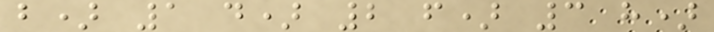b) 1 d) 2 f) 3 h)
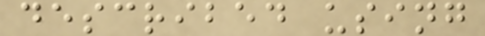described using
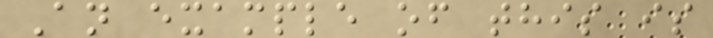An example of this is
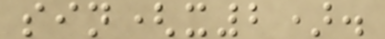sin(x2).
